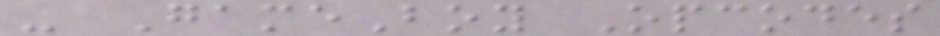- GameBoy Opcodes
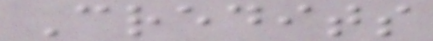Credits
